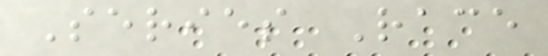Series Race
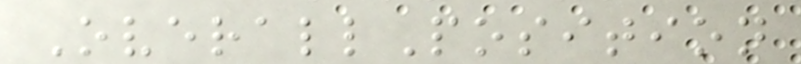OverallPosition
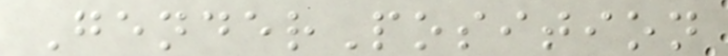GenderPosition
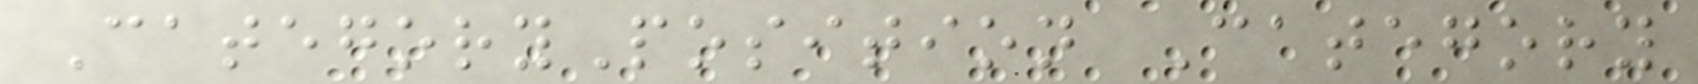CategoryPosition Category
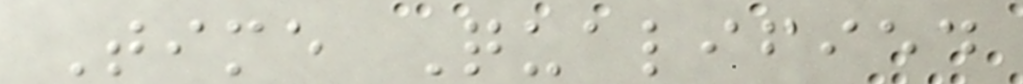Time Qualified
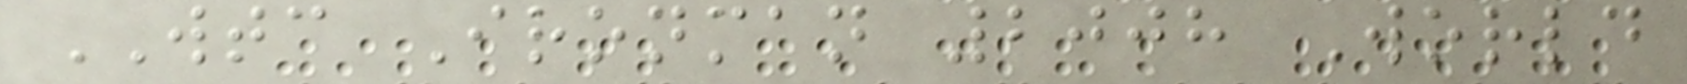WTC Ironman 2008 World
